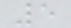5
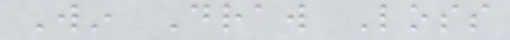Win Draw Loss
